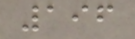196
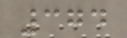374
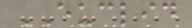EUCLID
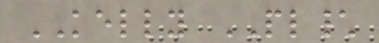KELLY PL\
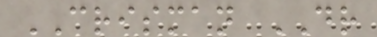CRISMAN DR
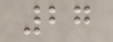27
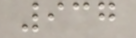937
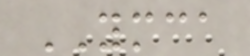YMCA
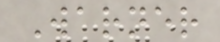Warner
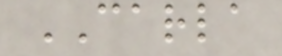CARLA
